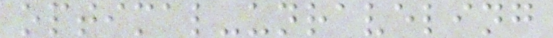optimal-unraveling
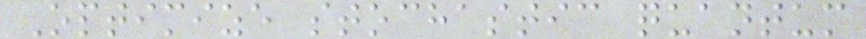Optimize stochastic quantum
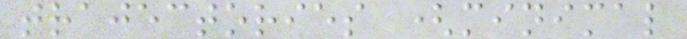trajectories (minimal
